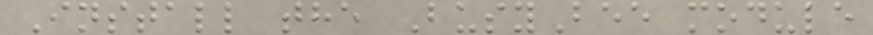Install the BusyBee module
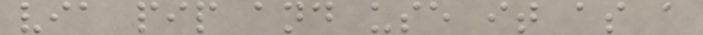via pip and use it as a
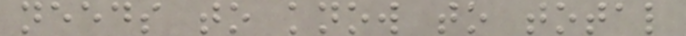needs to know to total
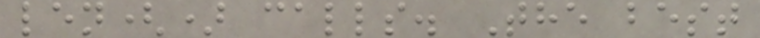len() calls. The best
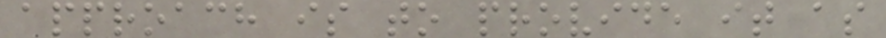approach is to provide it as
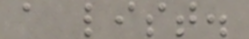a list.
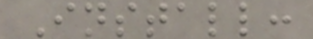Install:
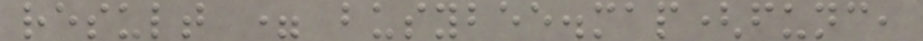result = busybee.map(func,
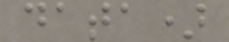data)
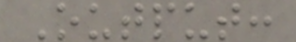Output:
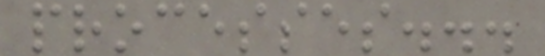processes...
